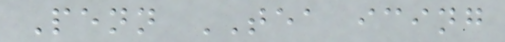Penn TEA icing
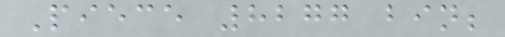Piece 8277 bin;
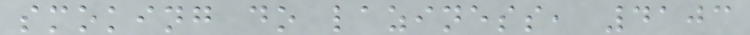smoking do laziness, 4103
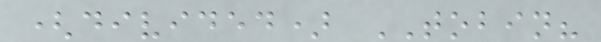(divided) TOBIN?
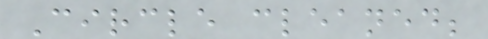Circle cleaned;
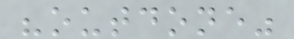"outdone"
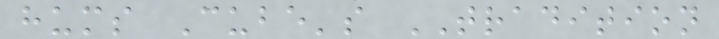hums Cube's TRADITION
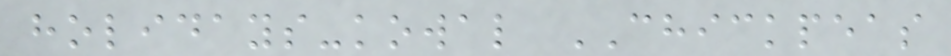holidays-kowal CHICKPEAS
